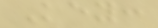Key:
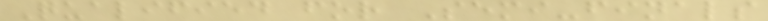Qualified for Semi-finals
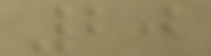20
